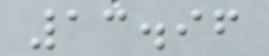13.96
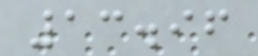13.96
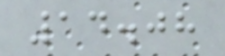14.08
